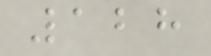128
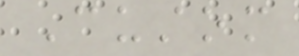Custom
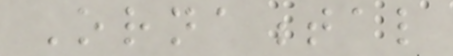Ornamental
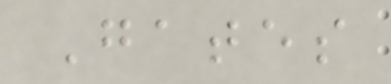Gates
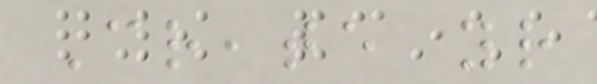Create your
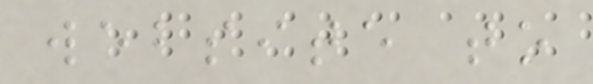website to
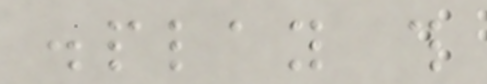display this
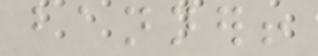banner!
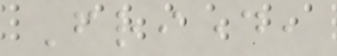Friday,
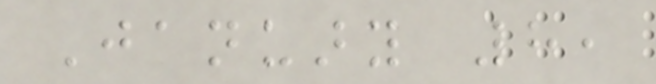January 8,
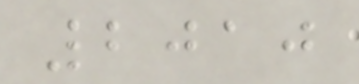2010
